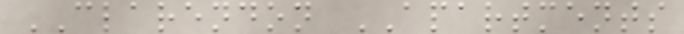CLARENDON APARTMENTS
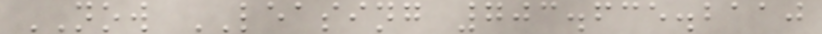NOW LEASING 703.635.2110
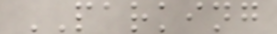PARKING
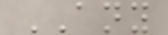ANY
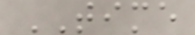TIME
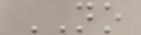NO
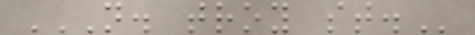N. TROY ST.
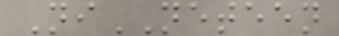NiNETEEN
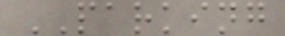PARKING
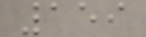159
